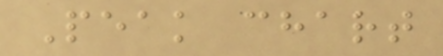Peak chart
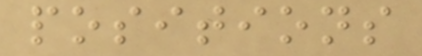positions
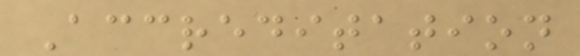Accreditation
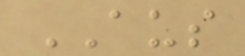AUS
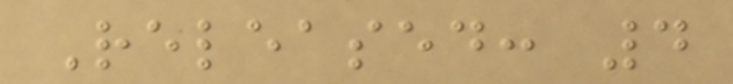Released: 4
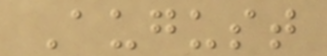August
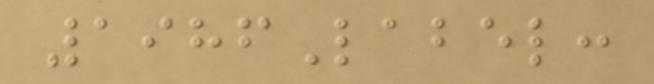1986Label:
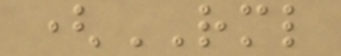(RML
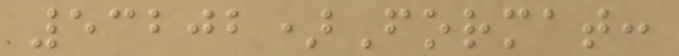53202)Format:
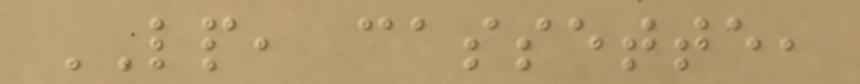LP, cassette,
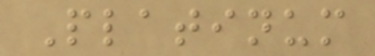Platinum
